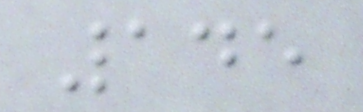145
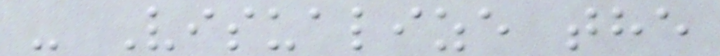- Visualize the
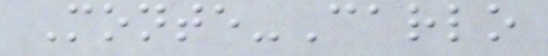Monte-Carlo
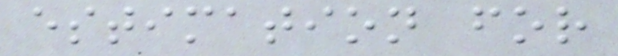estimation for
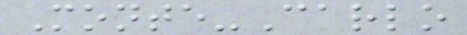Monte-Carlo
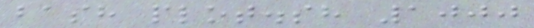bash plot.sh 1000
